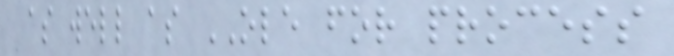as well as OLE for process
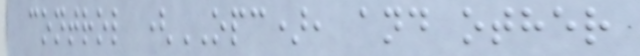control (OPC), and other
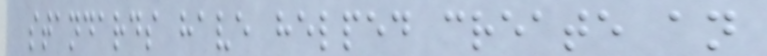standards have helped create an
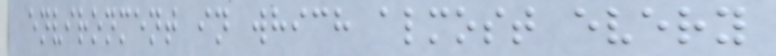environment in which almost every
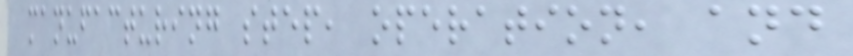manufacturing step, operation, and
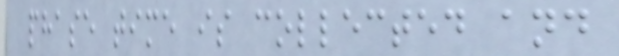phase time is collected and
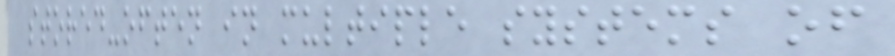stored-often in multiple systems of
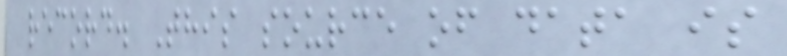record. This source of data is
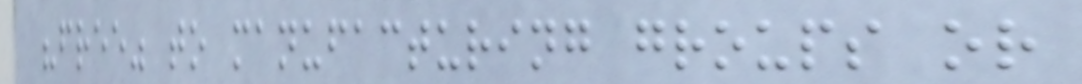"free" to manufacturing groups or
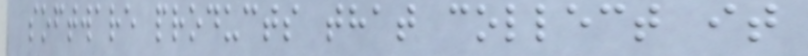software products that collect it
